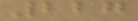227
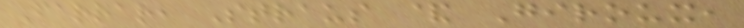Farrar, Straus & Giroux,
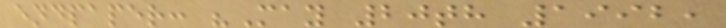endpaper: "May 20th 1992,
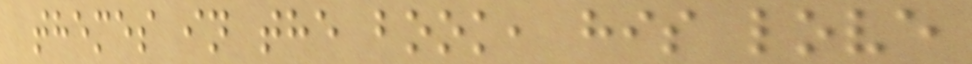themes in the book, his love
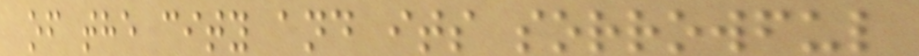of the city and its sorrowful
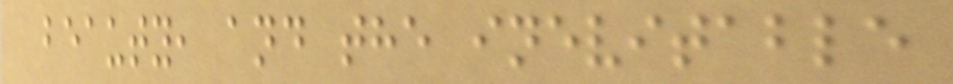beauty, and the inevitable
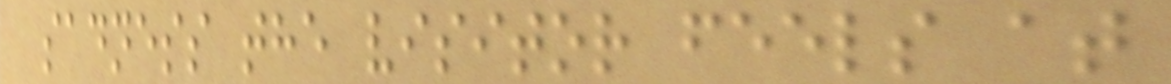sadness the visitor feels at
